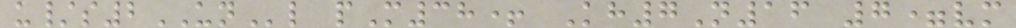u/s2UNl pM38+ Kh7N16 7=vm
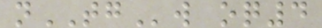nTGw oq4
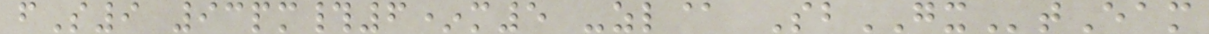fS9 93pm#6*m5 -zl@ SbGXtEam
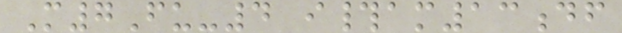M7Fu-4 i#am13df
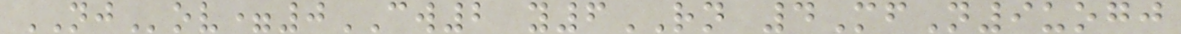NJov=0CW2 y6RN 4MfN9uogj
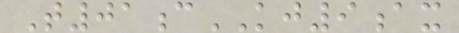T01cKJ9ax
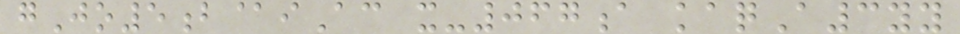gJo5b@iAc x-067a kaqA3yy
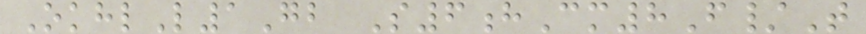OkhlL1Gb S6hCm8F/T
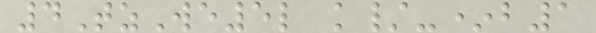4TzWe5l k/-*b1
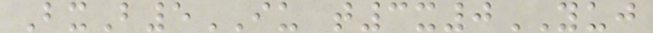BxB5IU t3x0YUJ
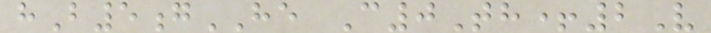hB5gHE C0Th+2V
